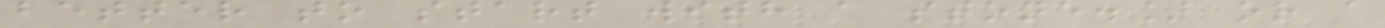better to start with a stone.] or a
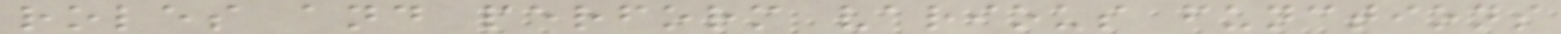roles and perform various functions
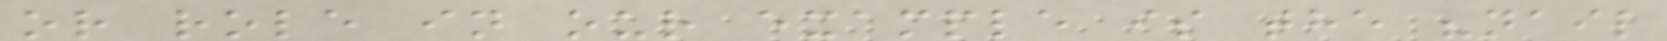or role in our example is the "nail
